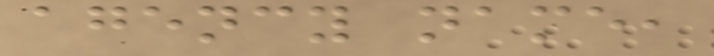agency name,
